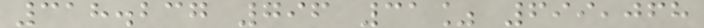318.237 796 31% 699,068
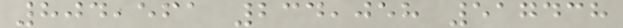804,561 234,058 517438
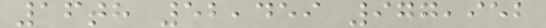16th 52,459 977,952
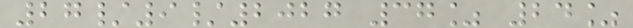27/9/2027 37% 24%
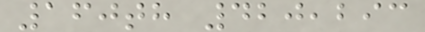160th 420,293
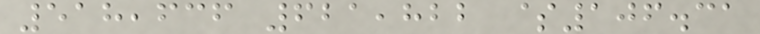518,636 621,822 $106.31
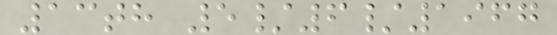13th 5/6/1967
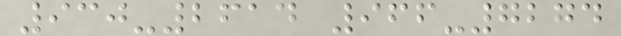930-2614 966-7274
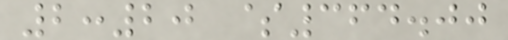2:20 $364.00
